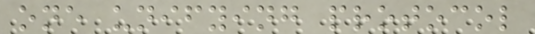one unifying protocol
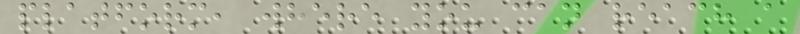platform, where you can reach a
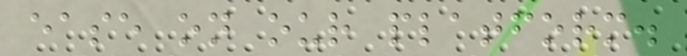ease on our platform.
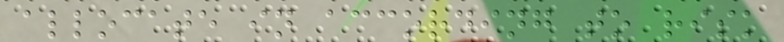allocate in according to risk
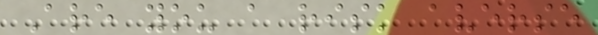Are you a risk averse
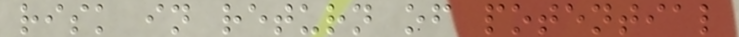risk in return of potential
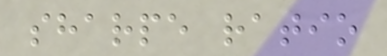sharpe ratio
